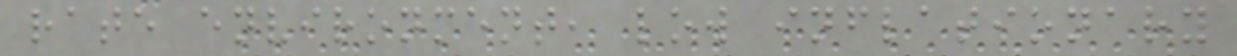rate environment, low inflationary
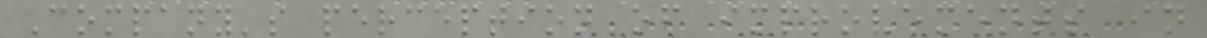Company's perception of improvements in
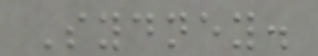Sydney.
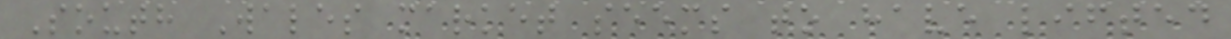South Wales market seems to have lifted
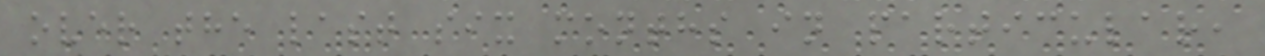over the last six months in particular,
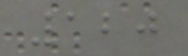120
